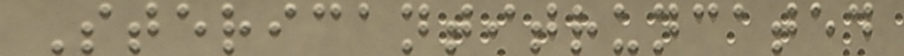Stericantitruncated
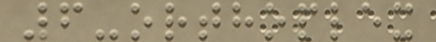6-orthoplex
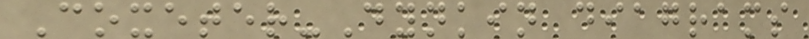Coxeter-Dynkin diagrams
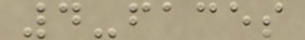4-faces
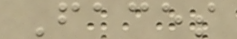Faces
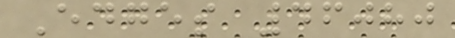Edges 46080
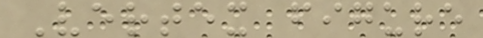Vertex figure
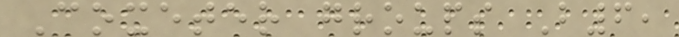Coxeter groups B6,
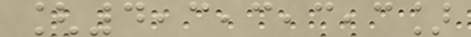[4,3,3,3,3]
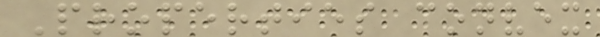Properties convex
